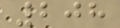208
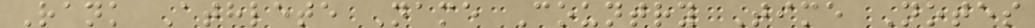Rank Athlete Name Country Time Notes
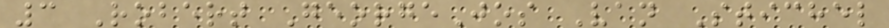3 Robert GeorgeJos Van Stichel
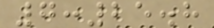7:25.8
